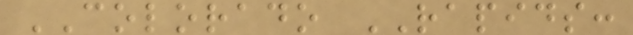COLORADO RAPIDS:
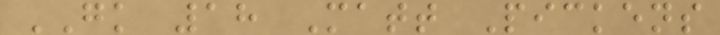GK 18 Matt Pickens
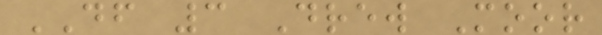DF 3 Drew Moor
